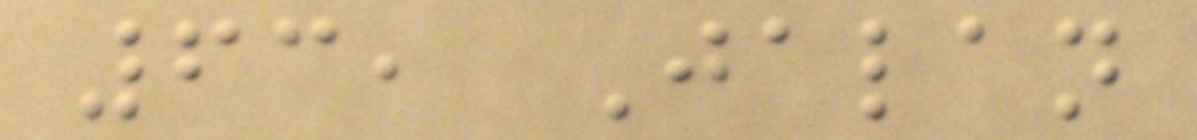63, Jalan
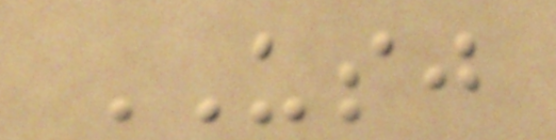USJ
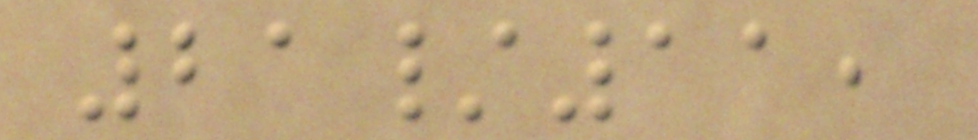21/11,
